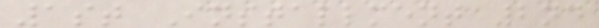1st Installment 2nd
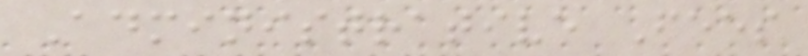Administrative Fees
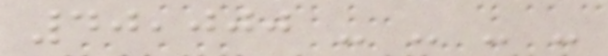40,000 - - - -
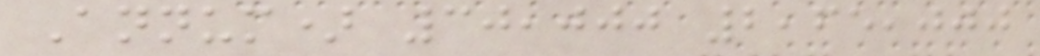Annum) 30,000 2,65,000
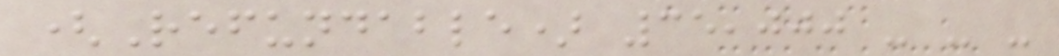(Refundable) 35,000 - - -
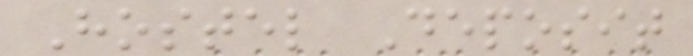Hostel Deposit
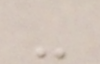-
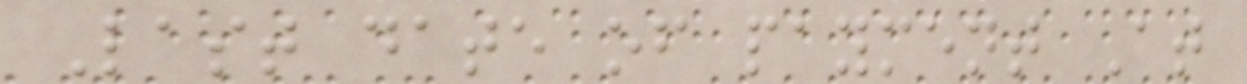Last date of payment At
